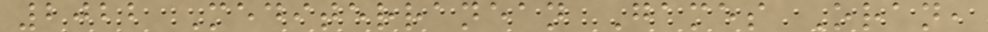2022 Mediterranean Games Oran,
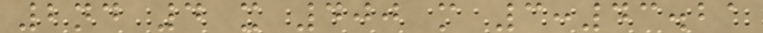2nd 4 x 400 m 3:43.21
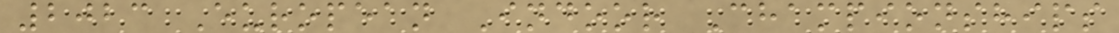2023 European Indoor Championships
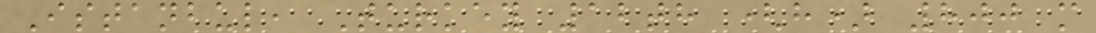Istanbul, Turkey 12th (h) 800 m
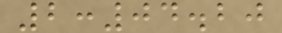2:04.20
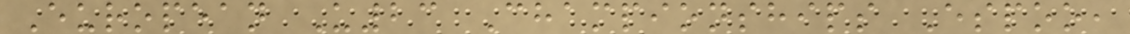European U23 Championships Espoo,
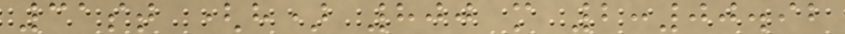31st (h) 800 m 2:00.92
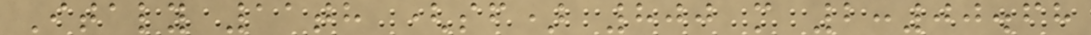Italy 11th (sf) 800 m 2:00.68
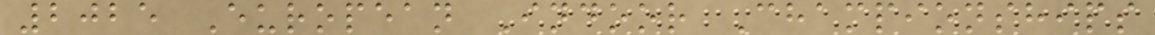2025 European Indoor Championships
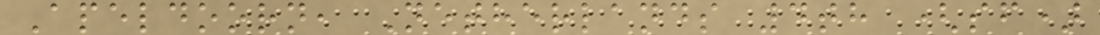Apeldoorn, Netherlands 4th (sf)
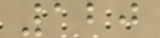120
